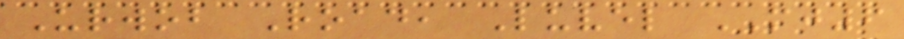Urwob Road, Luvel MJ6
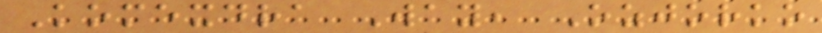Komexdra Way, Ozjorko
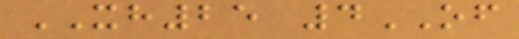XH25 4OF
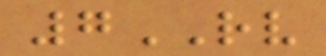7RV
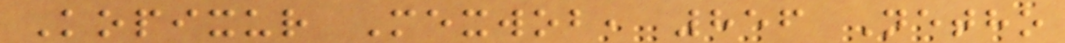Kopixur Mexwob, 856 Netho
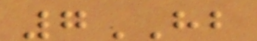7HB
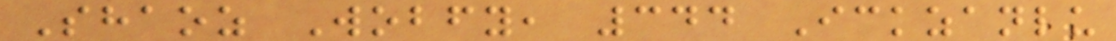Shaoz Wobfy, 344 Ickzanlu
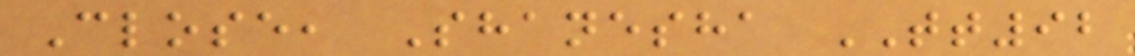Close, Shanesha TT92
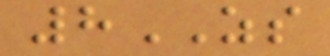8ZS
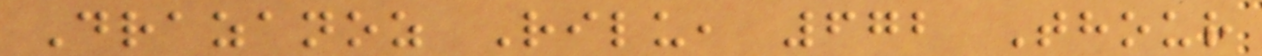Drazanoz Rilu, 672 Thour
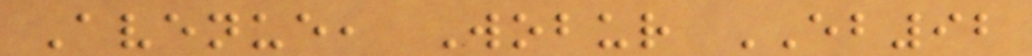Avenue, Wobur EB92
